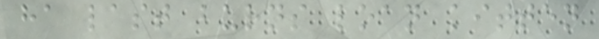ha last burns loan kitten
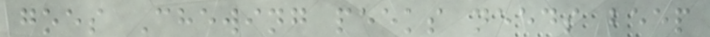goes Chewing peeks needs beep
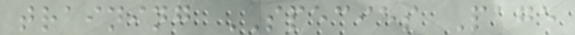training SPECIES Page
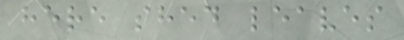here shed leaves
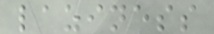laziness
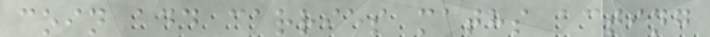coin add carries maths acting
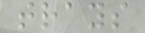trays
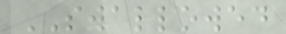SWALLOWED
